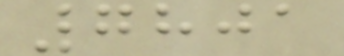7801
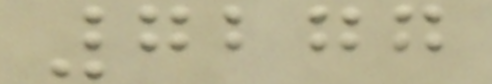7277
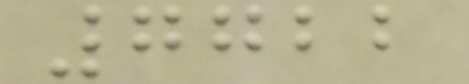7722
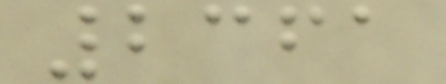2361
